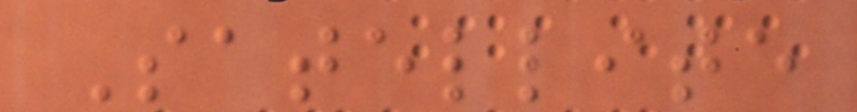Satellite
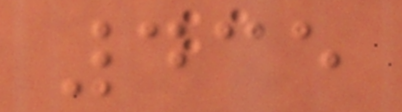435
